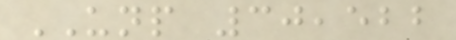UNP 30,522
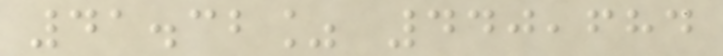41.32% 440,684
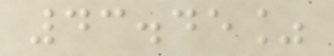43.45%
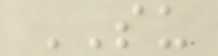SU
